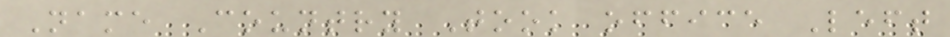Name Country Took office Left
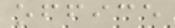office
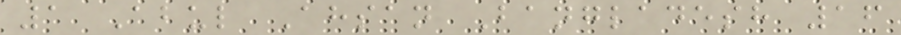1 Abul Ahsan Bangladesh 16
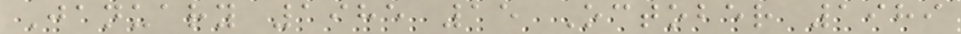January 1985 15 October 1989
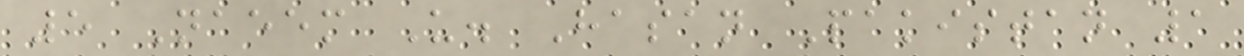5 Naeem U. Hasan Pakistan 1
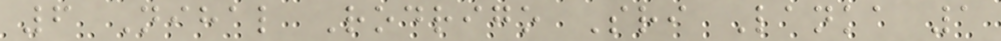6 Nihal Rodrigo Sri Lanka 1
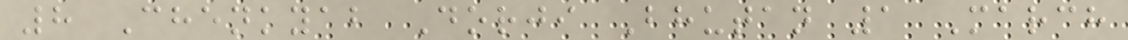8 Chenkyab Dorji Bhutan 1 March
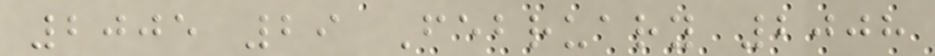2005 29 February 2008
